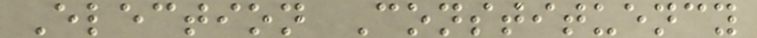Election Constituency
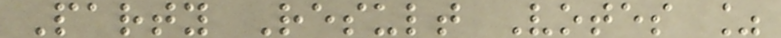Party Result Votes %
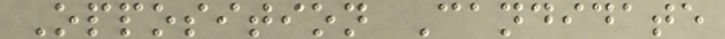Opposition Candidate
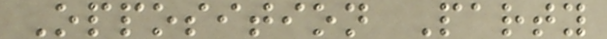Opposition Party
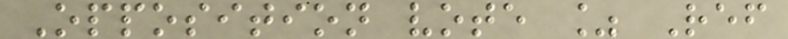Opposition vote % Ref
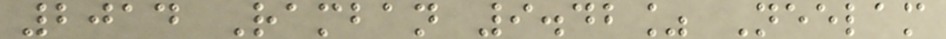2014 Ramban 9.42% Neelam
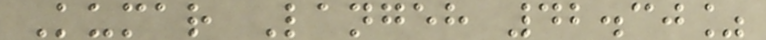Kumar Langeh 42.30%
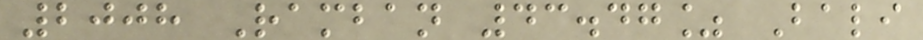2008 Ramban 43.47% Bali
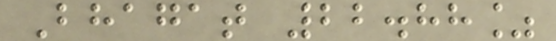Bhagat 22.88%
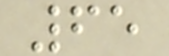65
